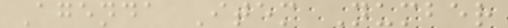Agenda Item Number
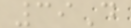39D
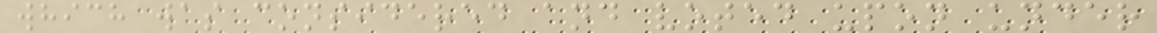which was considered and voted upon under
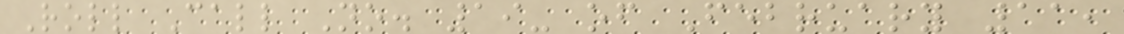Roll Call No. 19- of February 11,
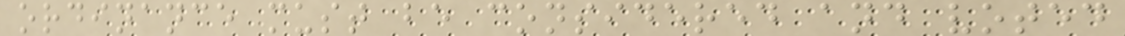ordinance must be considered and voted
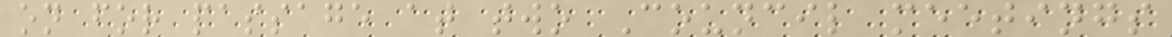on for passage at two Council meetings
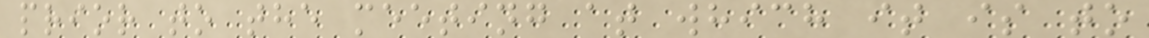prior to the meeting at which it is to
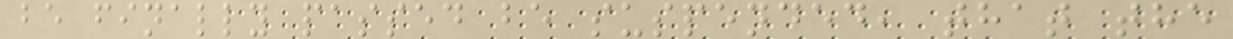be finally passed be suspended, that the
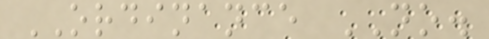ORDINANCE NO.
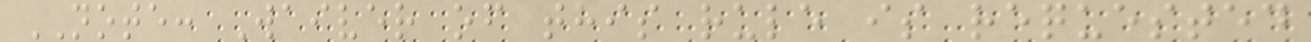NOTE: Waiver of this rule is requested
